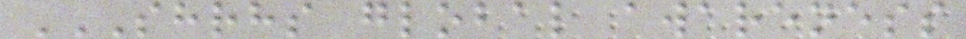SHRHS GLOBAL AWARENESS
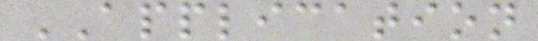APPLICATION
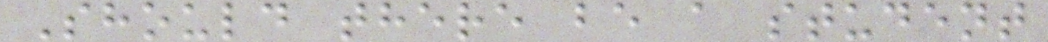Should there be a student
